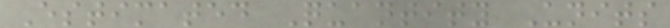Estimated Quantity Units
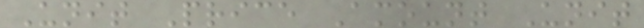Unit Price Amount Unit
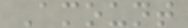Amount
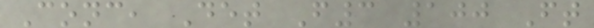Conc, Det F3 100 Ft
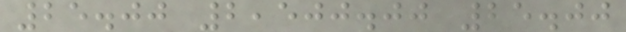25.00 2,500.00 25.00
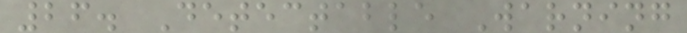26. Detectable Warning
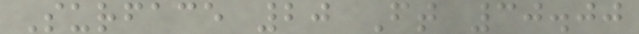Surface 20 Ft 30.00
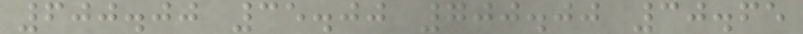600.00 35.00 700.00 30.65
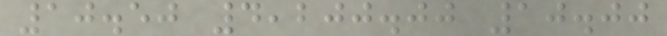10.50 4,200.00 10.00
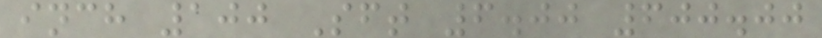inch 100 Sft 6.00 600.00
